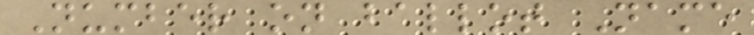Number on ballot Name
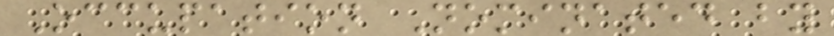Occupation Nominated by
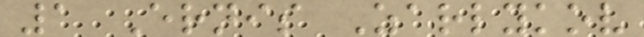1 Ernis Zarlykov
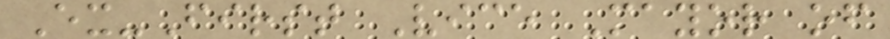Ex-First Vice Mayor of
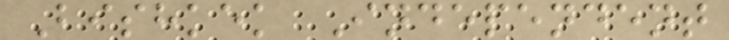Bishkek Independent
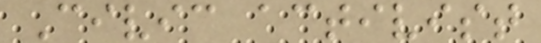Civic activist
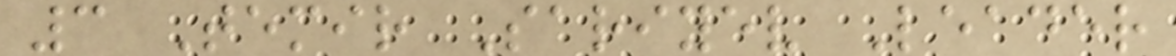3 Temir Sariyev Leader
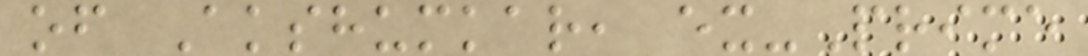of Akshumkar, ex-Prime
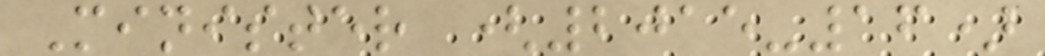Minister (2015-16)
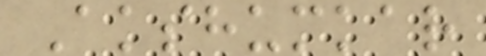Akshumkar
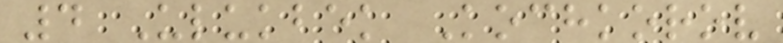4 Ulukbek Kochkorov
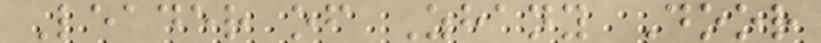Leader of Zhany Door
